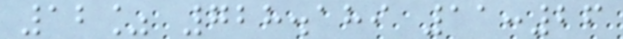12% 728.189 11:26
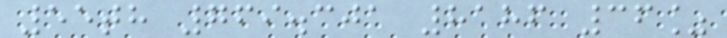55th 769.301 8186 36%
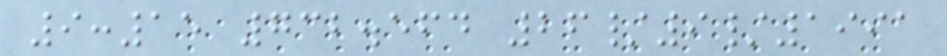9:15 732.564 26/9/1991
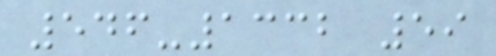546-1332 59
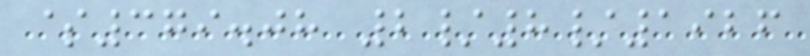$379.08 2/8/1926
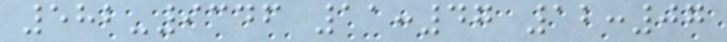582-9346 11:47 12:07
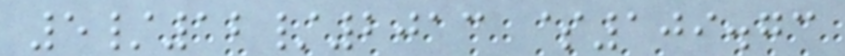5/12/2013 $109.73
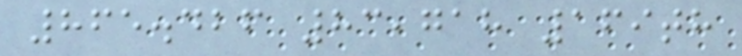865.426 83,718 169th
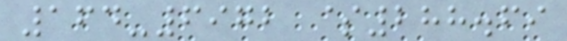164-6972 $288.69
